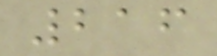216
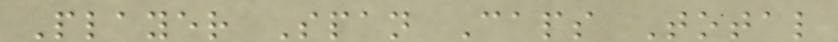Player Span Caps Total
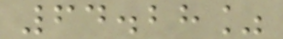64.28%
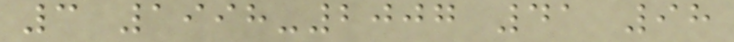3 1998-2007 41 98
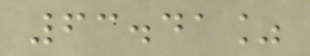63.41%
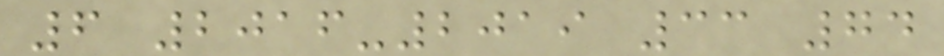6 2016-2019 33 74
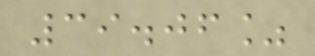39.06%
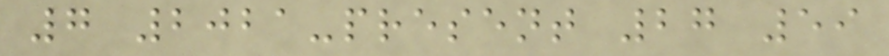7 2021-present 27 59
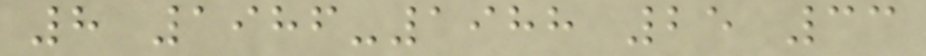8 1986-1988 25 33
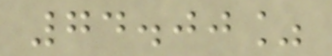74.00%
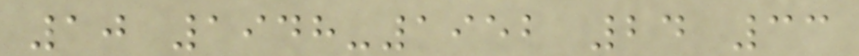10 1948-1952 24 33
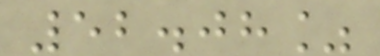52.08%
